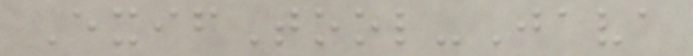ExifTool-Java
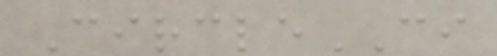CircleCI
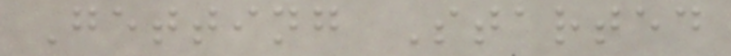Getting Started
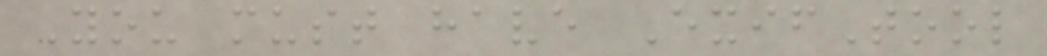You must have ExifTool
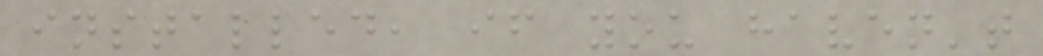installed, if you haven't
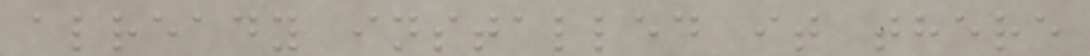already installed it there
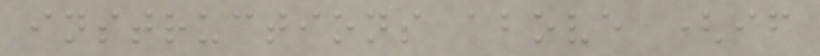instructions above (if
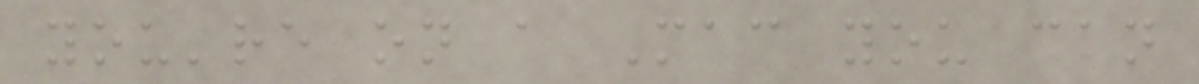you're on a Mac you can
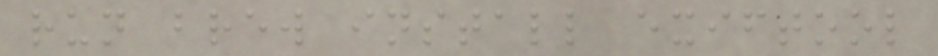run brew install exiftool
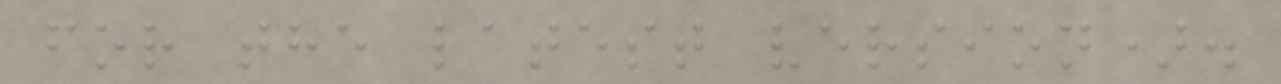for the latest version).
